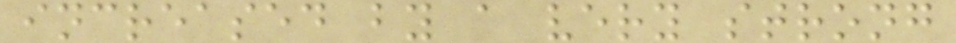increased by a very strong
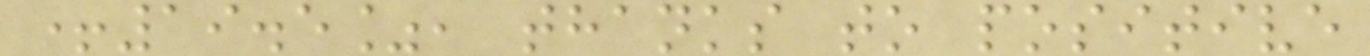+19.5%, thanks to positive
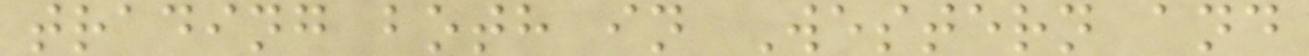trading both in Western and
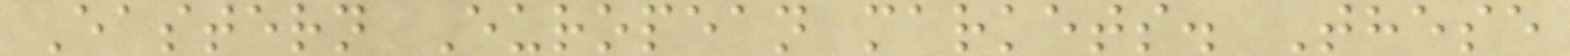Eastern European markets. These
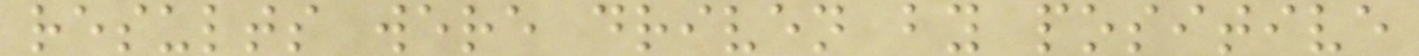results were driven by positive
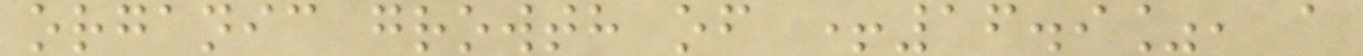organic growth of +16.9%, a
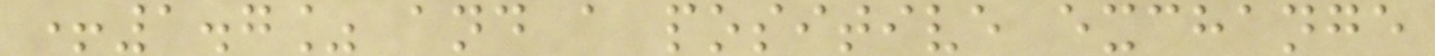+1.7% and a positive exchange
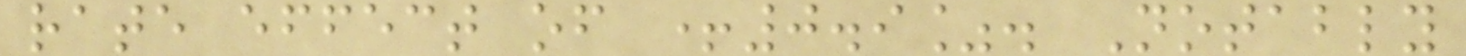rate effect of +0.9%. Notably
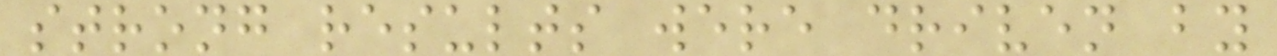strong results were driven by
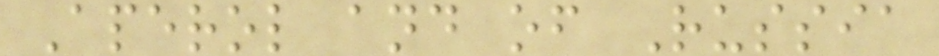Aperol and of Russia
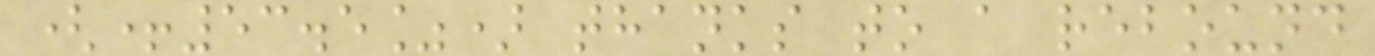(+53.5%) thanks to a rebound
